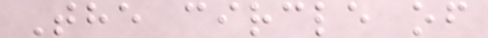The circle of
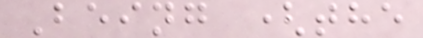Being (the
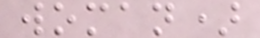woman)
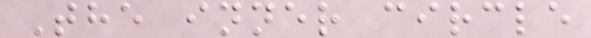The inner circle
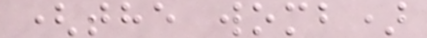(the womb)
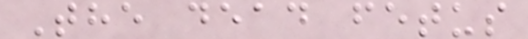The dead fetus
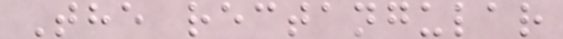The rectangular
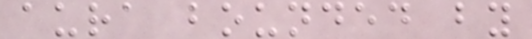aura bounded by
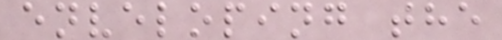enveloping the
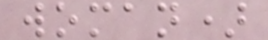woman)
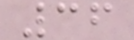36
